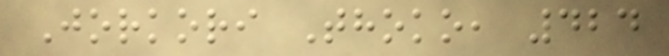Jorkori Thoko, 424
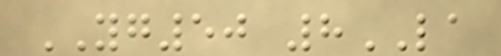YG50 8LA
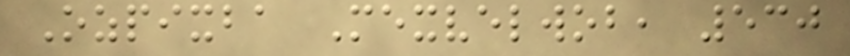Ozpixba Mexvelwob, 530
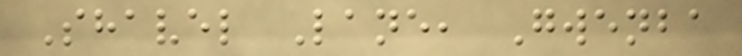Shavel Lane, Gwenba
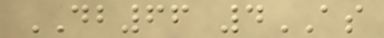DB66 4AS
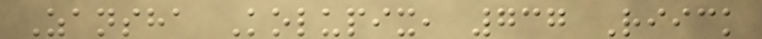Zansha Kolupix, 737 Riick
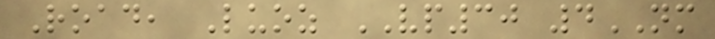Road, Luoz VP30 4NM
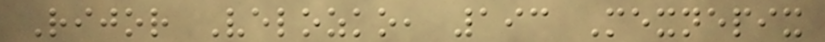Rijor Velozko, 193 Mexnepix
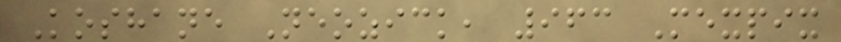Koshane Neozick, 963 Mexpix
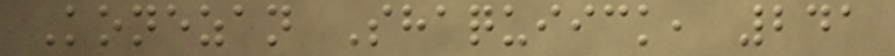Konezan Shaquiick, 241
